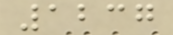1237
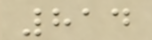814
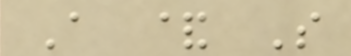A & S
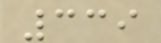339
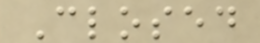Closed
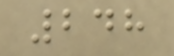248
